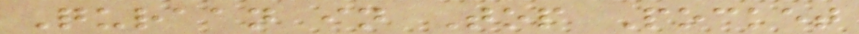Quraan in Top Pocket
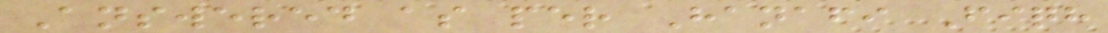Answered as per Hanafi Fiqh
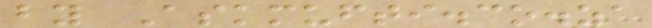by Askmufti.co.za
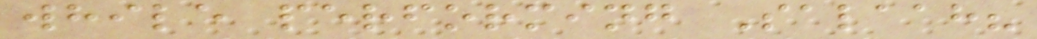while performing Salaah?
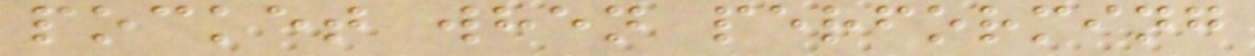pocket when performing
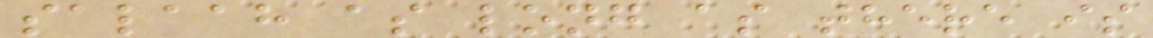salaah as long as there is
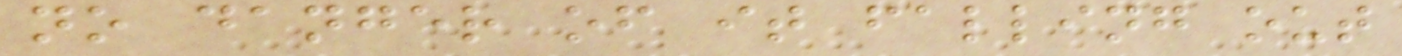no danger of it falling out
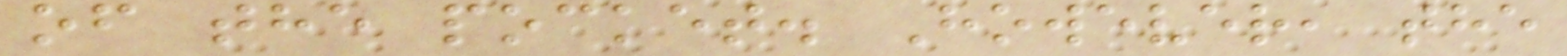of the pocket. However, the
